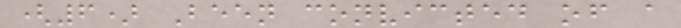(6) Been convicted of a
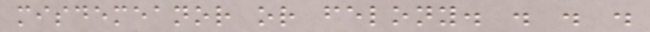misdemeanor or felony. . . .
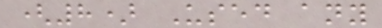(8) Used any
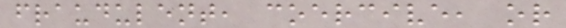fraudulent, coercive, or
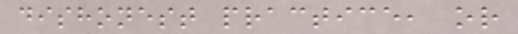dishonest practice, or
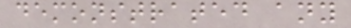demonstrated any
